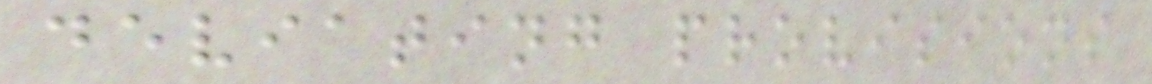deviating provisions
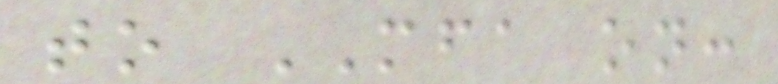to MFA on:
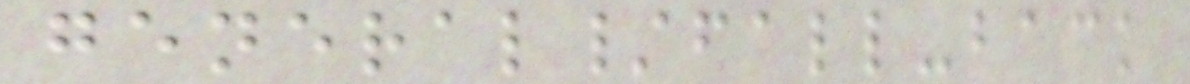general/fall-back
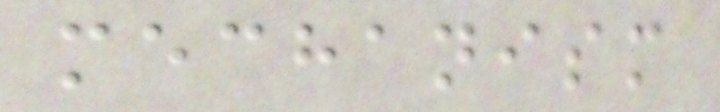mechanism
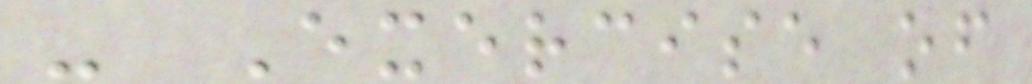- Exercise of
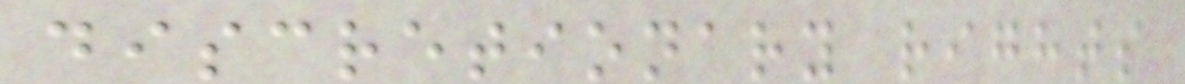discretionary rights
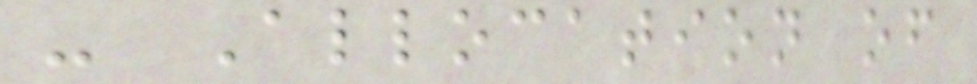- Allocation of
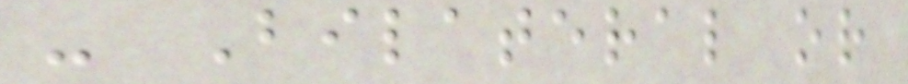- Bilateral or
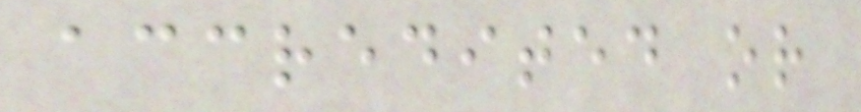accredited or
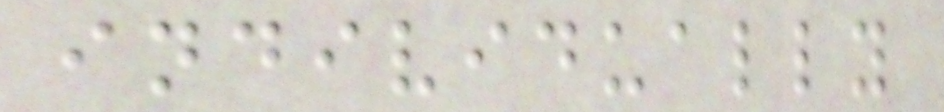individually
